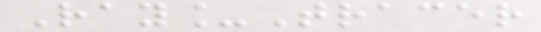Ray_Tracer
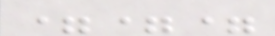===
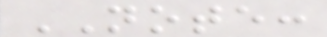NOTE:
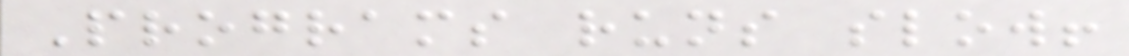Programs runs slow!
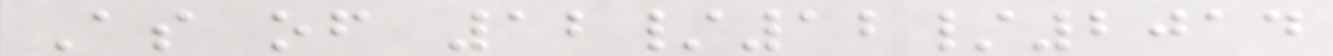As of 12/12/2014
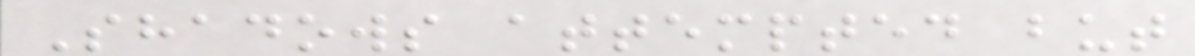Shadows attempted but
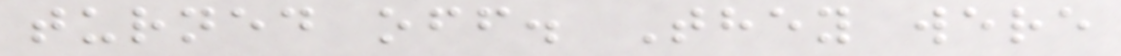turned off. They were
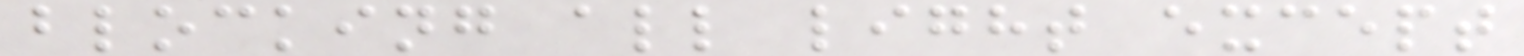blocking all light except
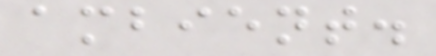ambient.
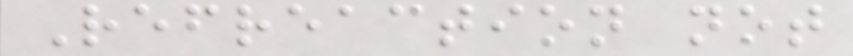Refreaction not
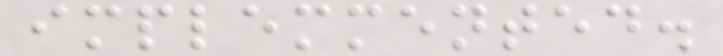implemmented.
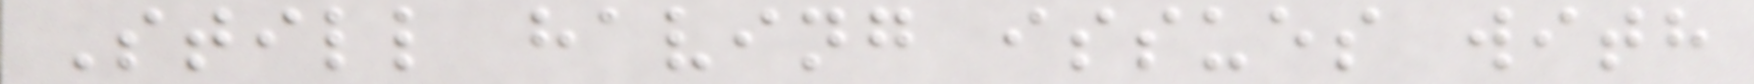Still having issues with
